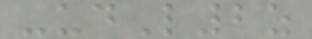-udL2z
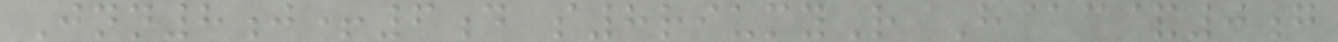Jnn8j+6d s8riumyR H@c&0g
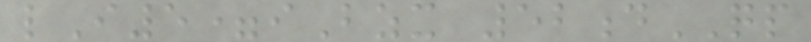lI5=iBzx 52dQP
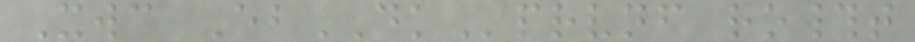Xwc EbDKprvnf ro#t
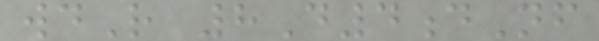wdR 8D4dNf
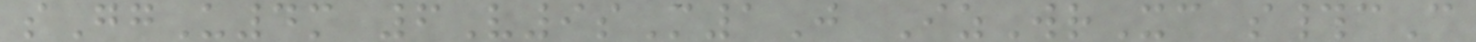sGgU4m 6V9sM1J IzWrXc s#cC
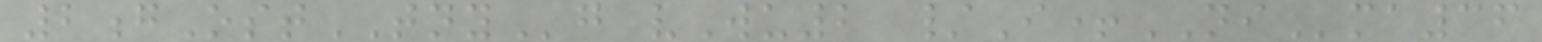2gOstTNYg vWu2 /I+NIma36
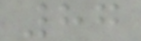87
